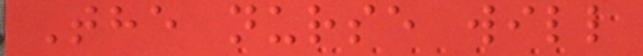The nurse will
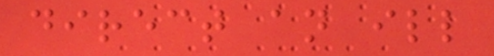direct an ill
